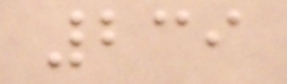239
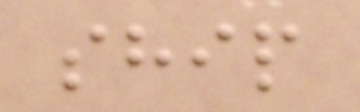ship
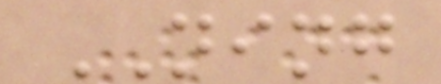NING
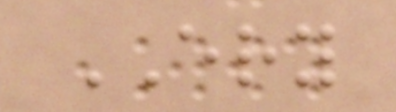ERY
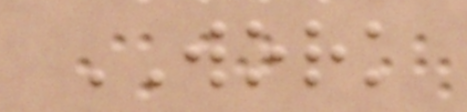WORK
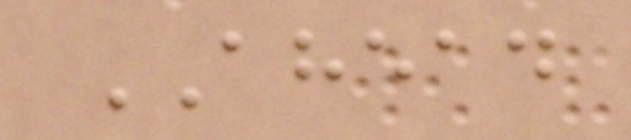AHEAD
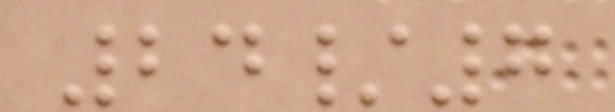24/7
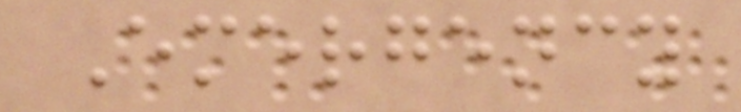Emergency
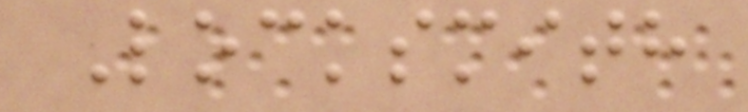Locksmith
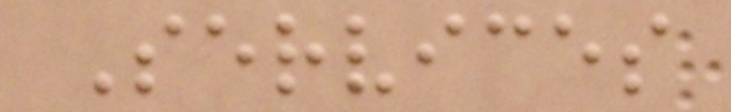Services
